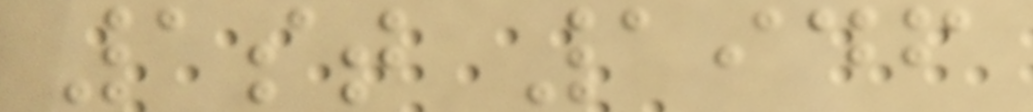1st 1946
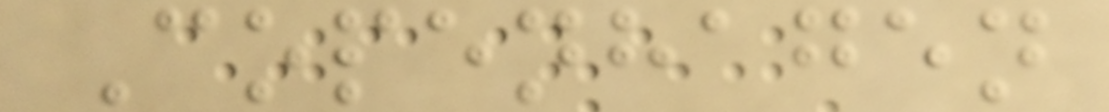Copenhagen
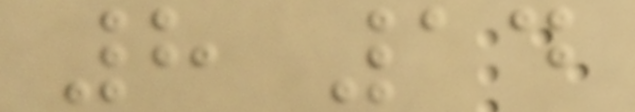8 14
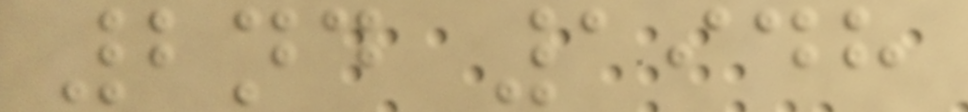2nd 1948
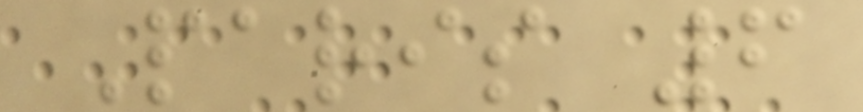Paris 6
